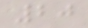20
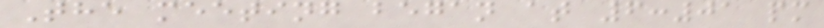The meeting began at 6:01 pm
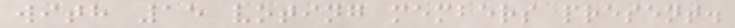with 15 voting members present.
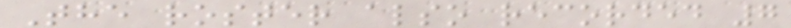The roster also recorded 7
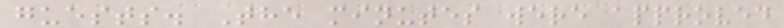guests. The minutes were approved
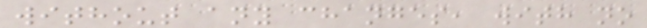without any changes, with no
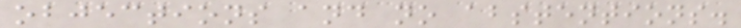objections and no abstentions.
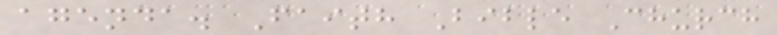agenda. Faith Bible Church
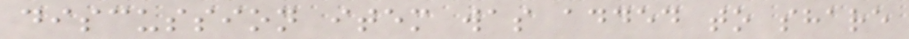discussion item was added to share
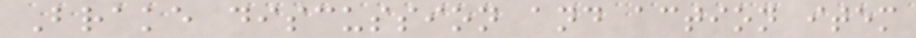Brake discussion and action item
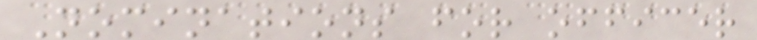Nominations for officer
